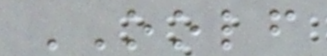OOLF
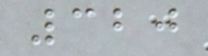320
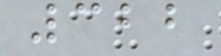322
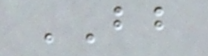BB
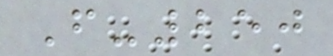F-250
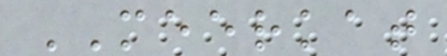MEERKAT
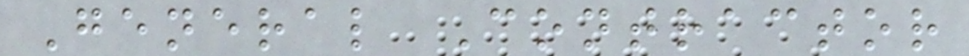General Contractor
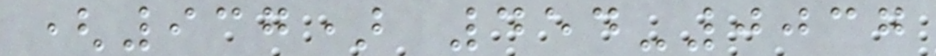(937) 454-0037
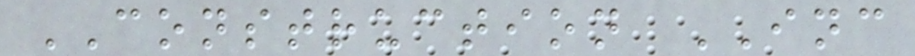CONSTRUCTION INC
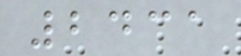2431
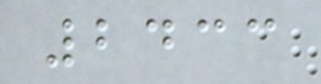2433
